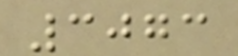3073
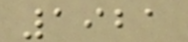1921
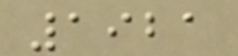1921
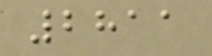2811
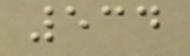534
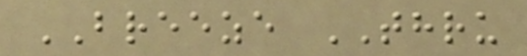BREEZE THRU
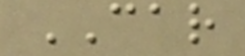CAR
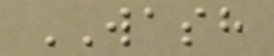WASH
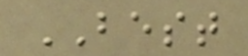BEST
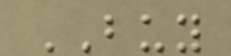BUY
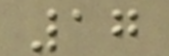17
